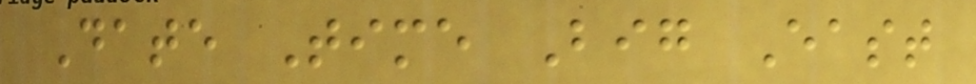Date Time Big East
